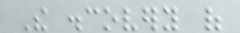The discovery of
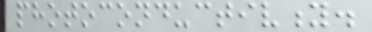photoconductivity.
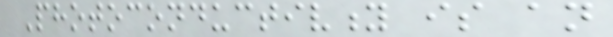Photoconductivity is an
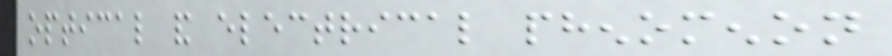optical and electrical phenomenon
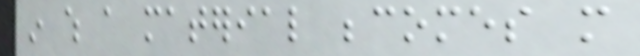in which a material becomes more
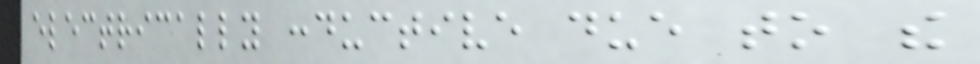electrically conductive due to the
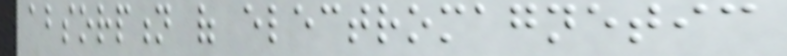absorption of electromagnetic
